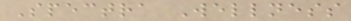Spectra Wellness
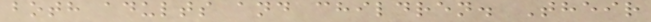both adults and children. Their
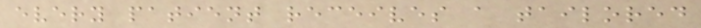every patient receives a tailored
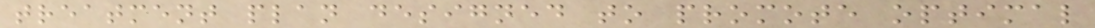treatment plan designed to promote optimal
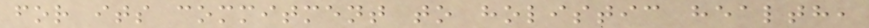for its commitment to holistic health,
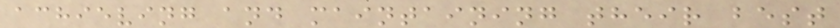achieving and maintaining their best
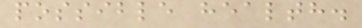possible health.
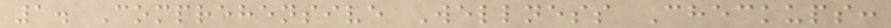1. Comprehensive Wellness Checkups:
